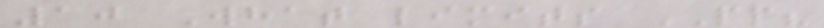10 What limits PP?
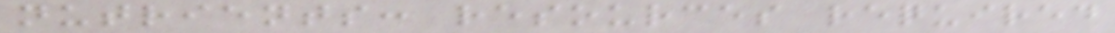nutrients: resources required
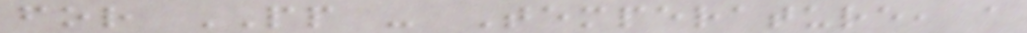for PP - Temperature, a
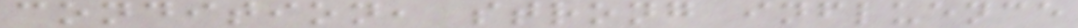condition, strong influence
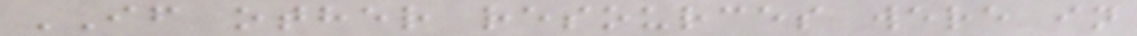IF other resources were in
